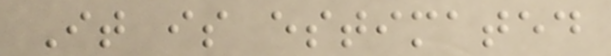It is estimated
